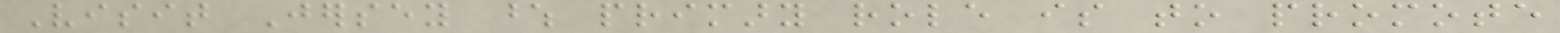Visit Jersey whose primary role is to promote
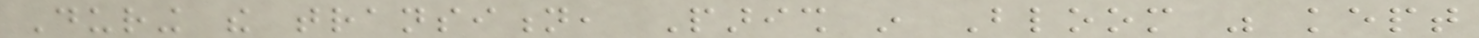During the transition, Parish in Bloom was kept
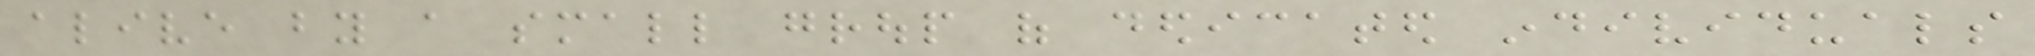alive by a small group of dedicated individuals
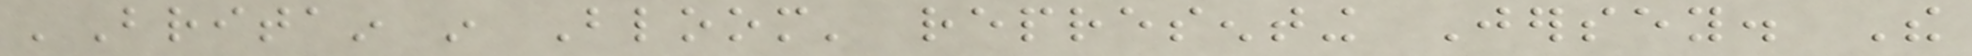'Britain in Bloom' representing Jersey. The
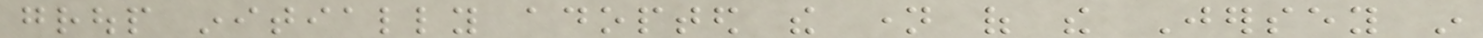group initially adopted the name of the Jersey in
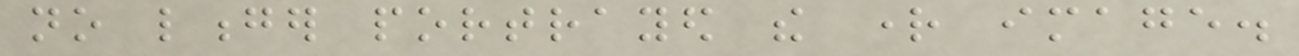no longer portrayed the right image.
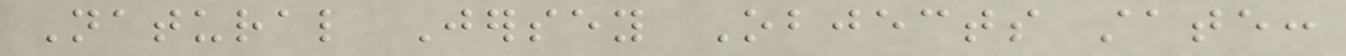Natural Jersey Objects state:
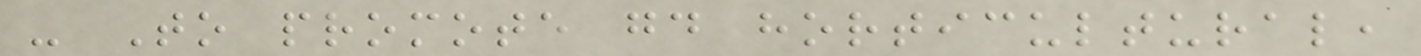- To promote good horticultural,
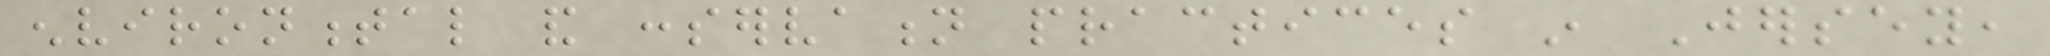environmental and conservation practices in Jersey,
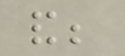and;
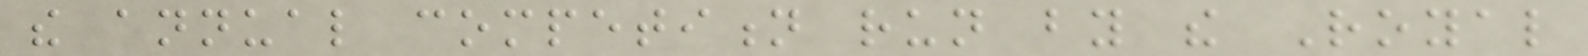the annual competition run by the Royal
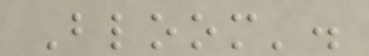Bloom'.
